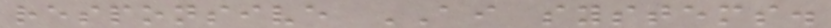responsive AI systems.
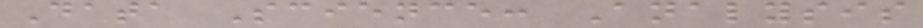Data Science: Analysis
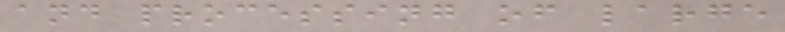and processing of large
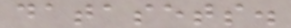datasets.
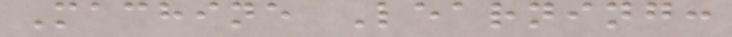Machine Learning:
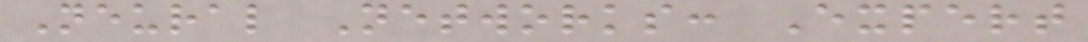Neural Networks: Expert
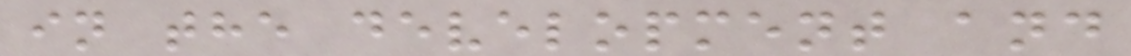in the development and
